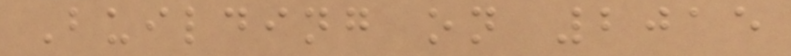Building on 2015
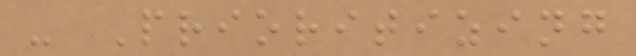- Prioritizing
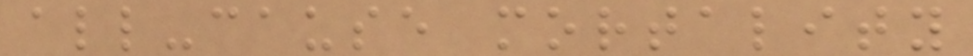all-cause mortality
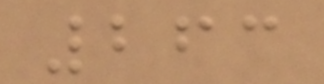263
